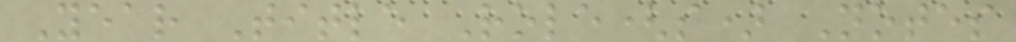Year Title Role(s) Notes
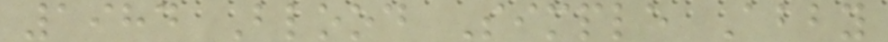1984 Blood Simple Abby
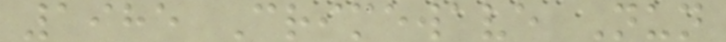1985 Crimewave Nun
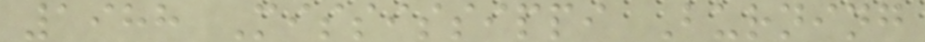1988 Mississippi Burning
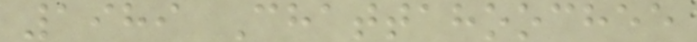1989 Chattahoochee
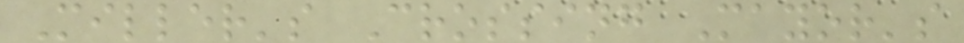Miller's Crossing Mayor's
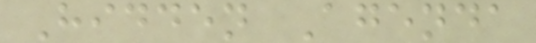Hidden Agenda
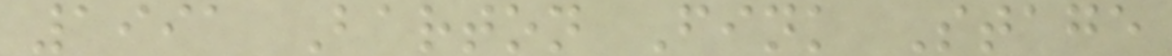1991 Barton Fink Stage
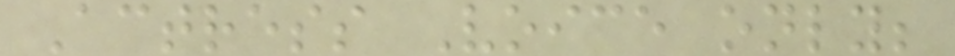Actress Voice only;
